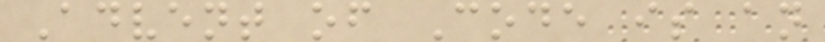Advent of Code is an
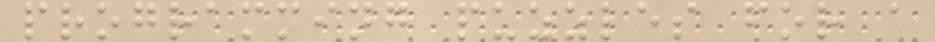programming puzzles for a
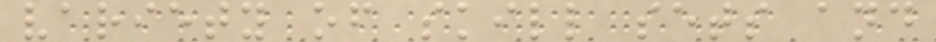variety of skill sets and
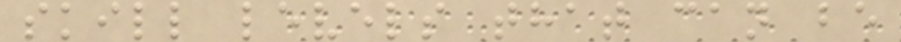skill levels that can be
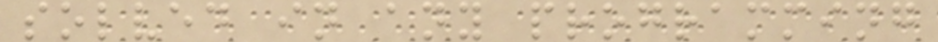solved in any programming
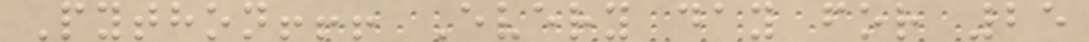Python!!! Every day for 25
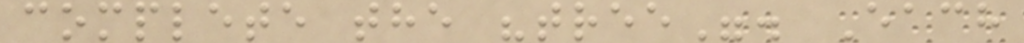complete the "tree". Each
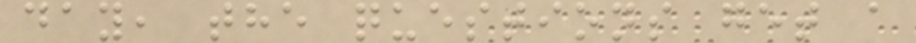day, the questions get a
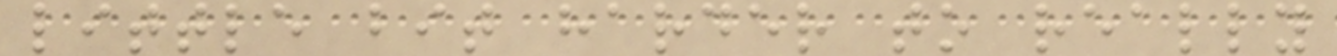little bit harder to really
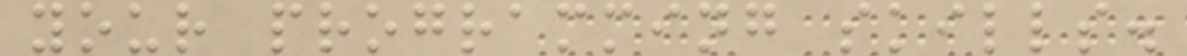your programming skills.
